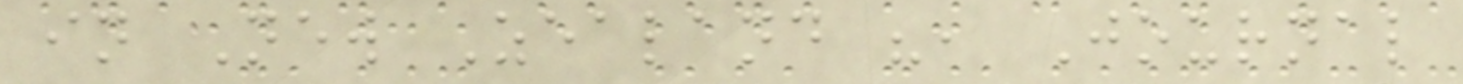in New Zealand ", Journal
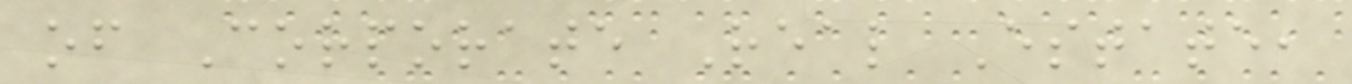of Corporate Real Estate,
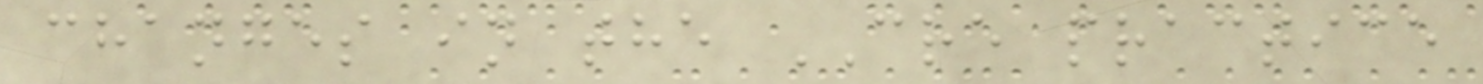changes in the CRE practice
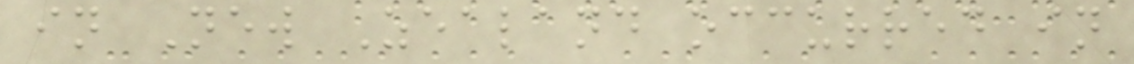in New Zealand occurred in
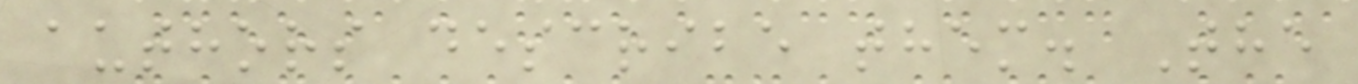authors describe them. The
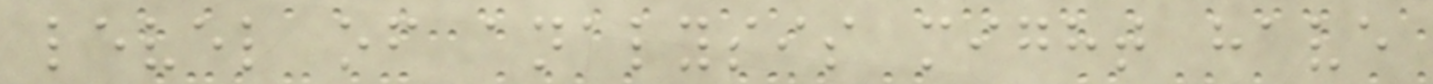level of analysis might have
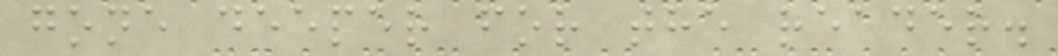gone deeper for the reader.
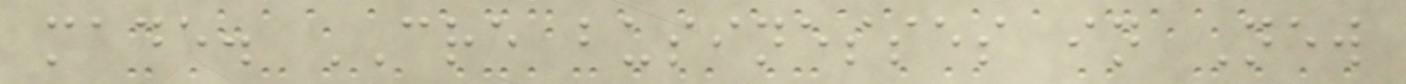made. CRE businesses in New
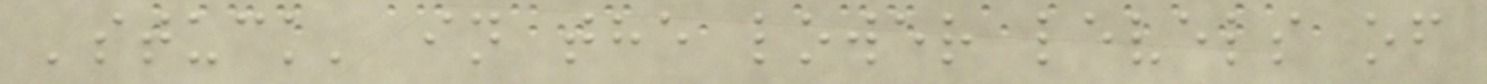'stuck' in the lower levels of
